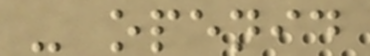- openid
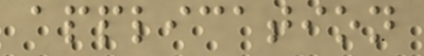application
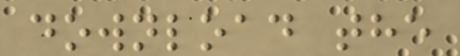download the
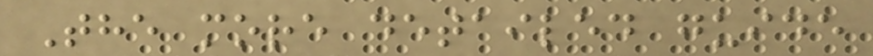The more detailed guide
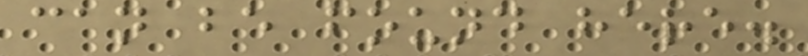can be found here.
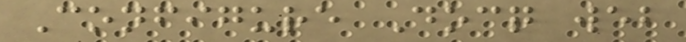Configure Docq web
